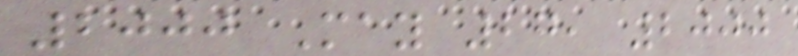2000 May 27, 2000
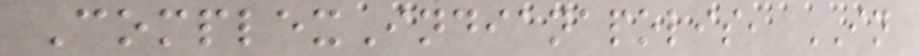ComplexIndianapolis, IN
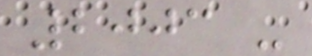2003 -
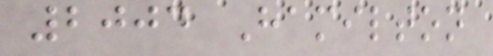2004 Hamilton
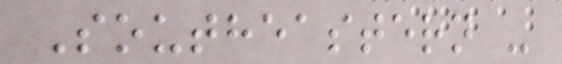Southeastern -
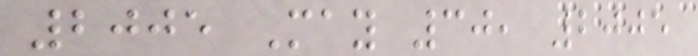2005 May 30, 2005
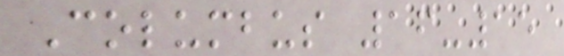Columbus 16-15
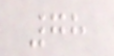78
